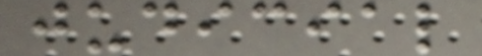judicial
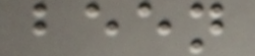been
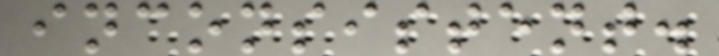inconsistent.
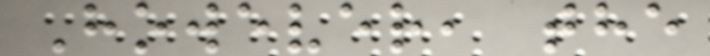However, the
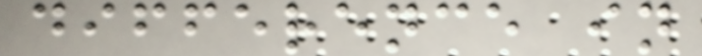difference in
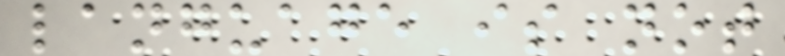language is not
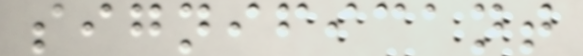significant
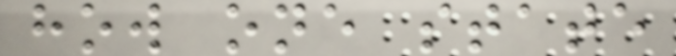how one state
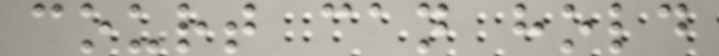court can hold
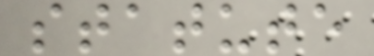statute
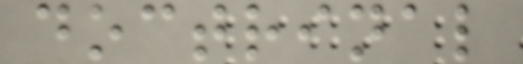doctrinal
